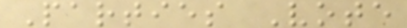Parties Vote
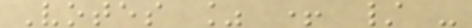Votes % + / -
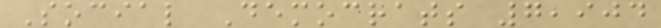Social Democrats 7,904
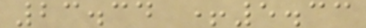23.34 +5.33
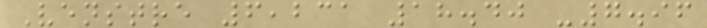Venstre 6,231 18.40 -7.96
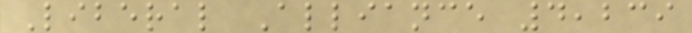Liberal Alliance 4,239
